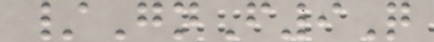/GnF9Q
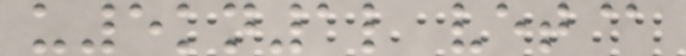u5kn1l vet@
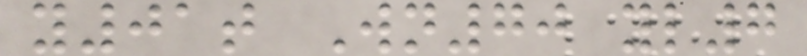y01t Wn70 yl7
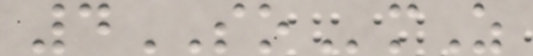4SOmZ
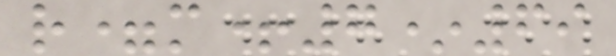r=m+7*69
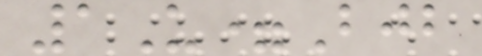1U=Bjb
